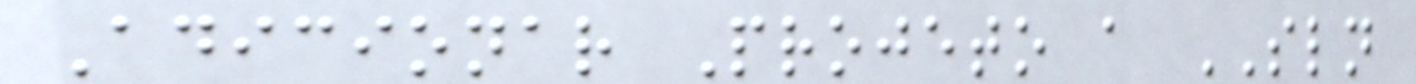Adicionar Projeto a SLN
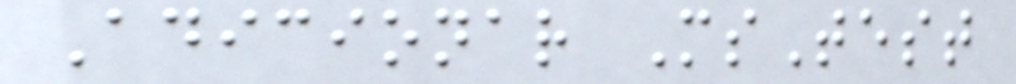Adicionar MsTest
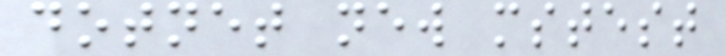dotnet new mstest
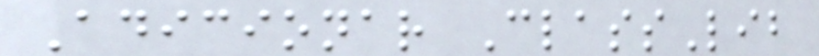Adicionar ClassLib
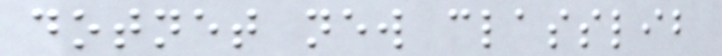dotnet new classlib
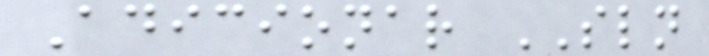Adicionar SLN
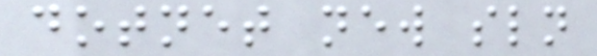dotnet new sln
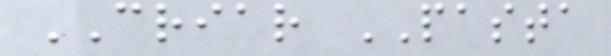CRIAR PASTA
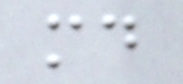md
